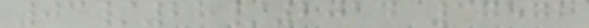03/28/2014 17572
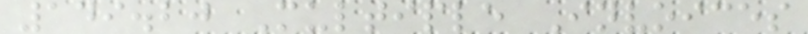149.20 Multiple Invoices
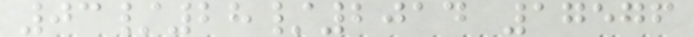03/28/2014 17576
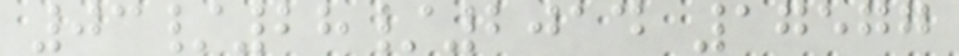03/28/2014 17577
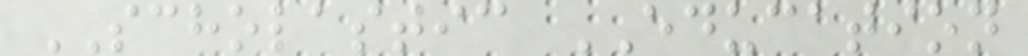SCHOLASTIC EDUCATION
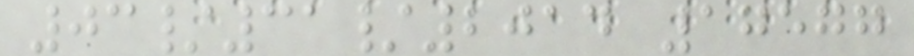03/31/2014 17577
